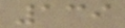139
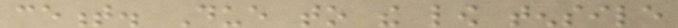cement. Due to the low tensile
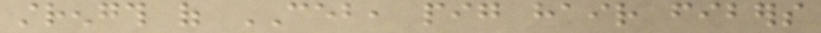strength of CEB, pig hair fibers
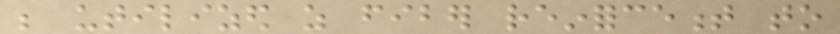be utilized as fiber reinforcement to
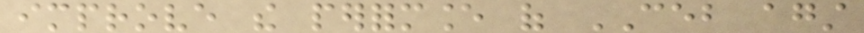improve the performance of CEB against
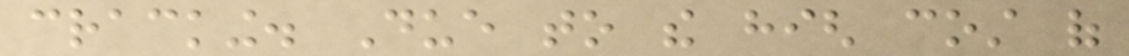cracking. Due to the high cost of
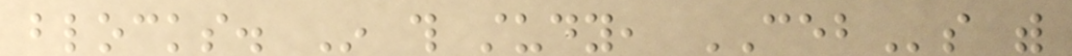blocks. In this study, CEBs with
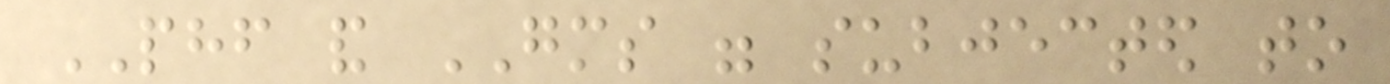PHF and GMS were subjected to
